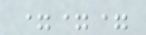===
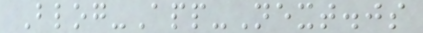Blog-App-Next.js
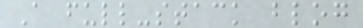A full-stack blog
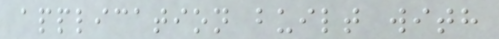application built with
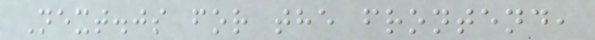Next.js for the frontend,
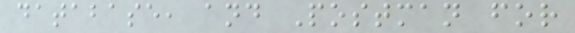database, and Postman for
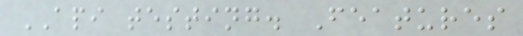API testing. Features
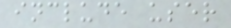include user
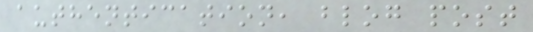authentication, blog post
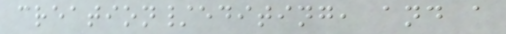creation/editing, and a
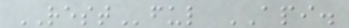RESTful API.
